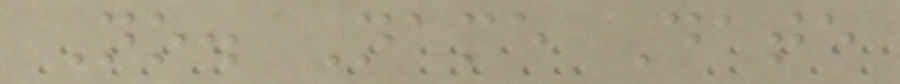No. Name Date
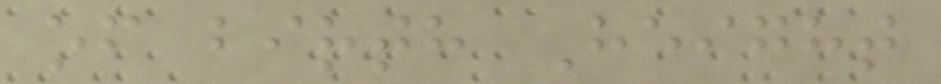of birth Height
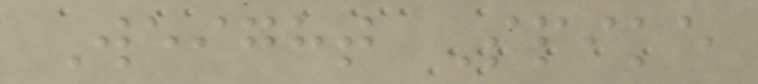Weight Spike
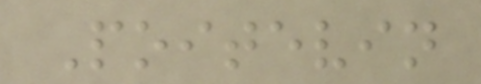Poitevin
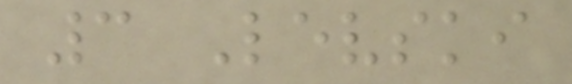3 Levski
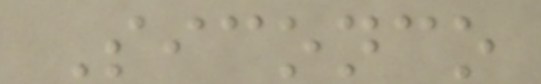Siconco
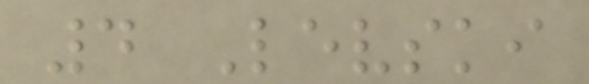4 Levski
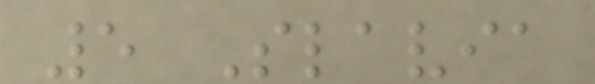5 Slavia
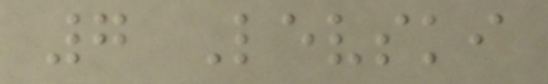7 Levski
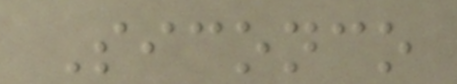Siconco
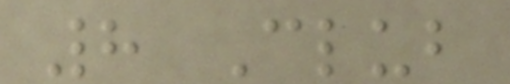8 Club
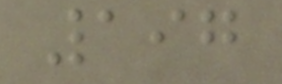197
